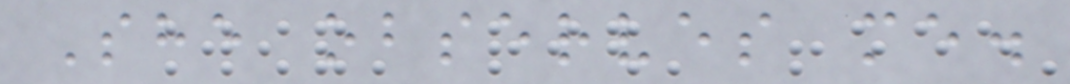She observes me.
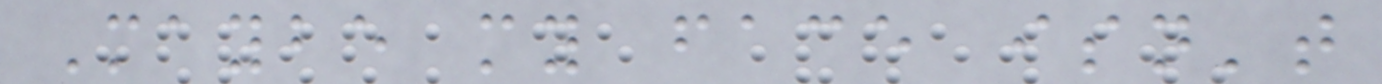Maybe my face isn't
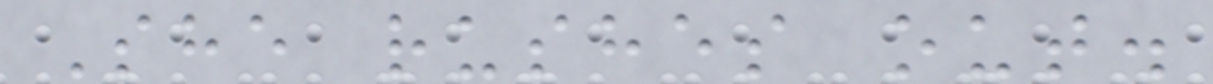She rushes out.
